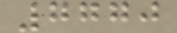7770
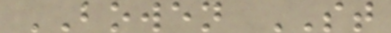BOWEN ST
